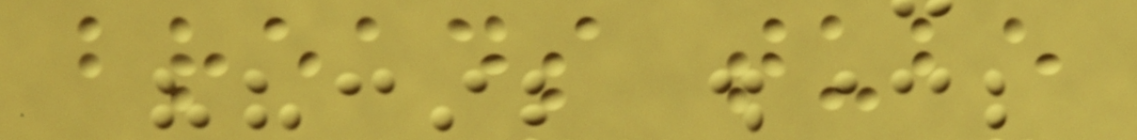breads tube
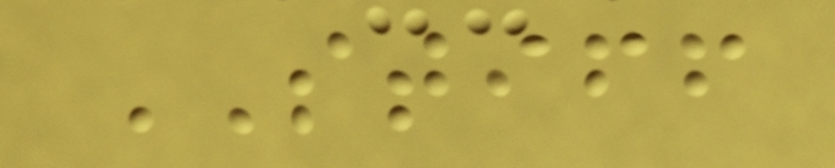STIFF
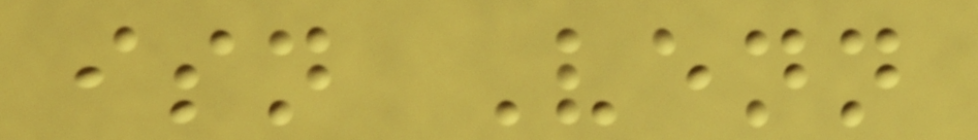isn Venn
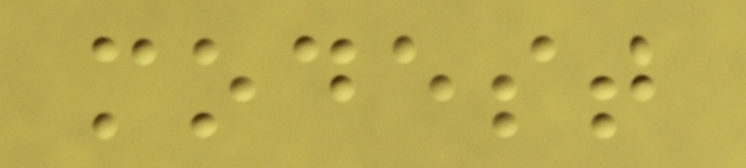modest
